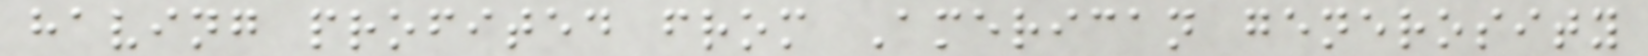having profited from American generosity
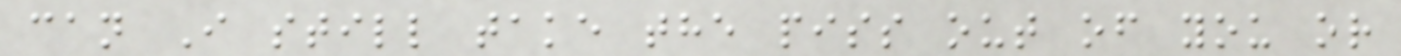can I still take the piss out of you or
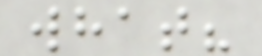what?
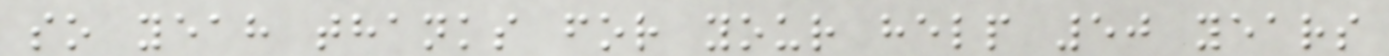so yeah thanks for your help 50 years
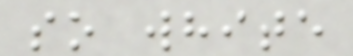so white
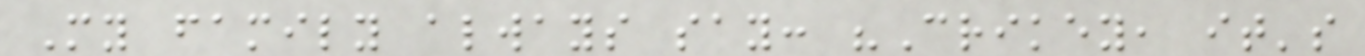My family always say: "Crikey, it's
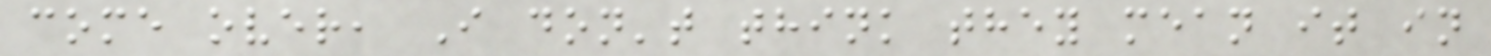come over, I don't think they mean it in
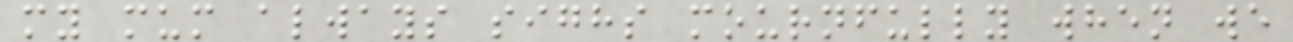my mum always sighs mournfully when we
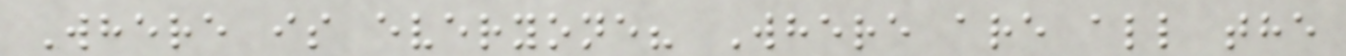Where is everyone? Where are all the
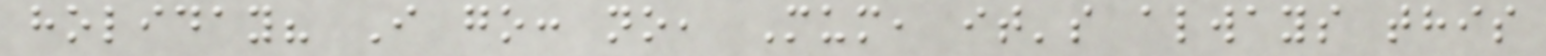holiday? I go: no, Mum, it's always this
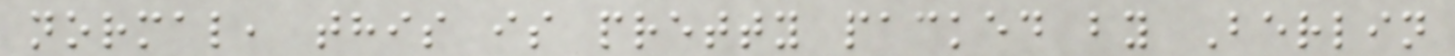normal, this is pretty packed by Berlin
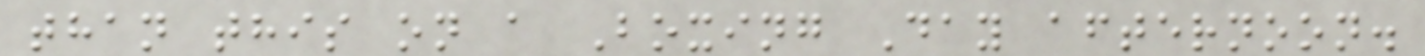than this on a Boxing Day afternoon.
